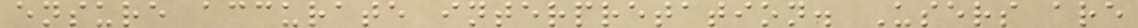ensure accurate interpretation. Users are
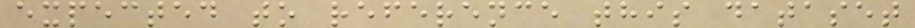expected to reference this dataset
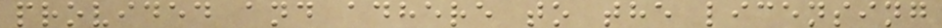provided and adhere to the licensing
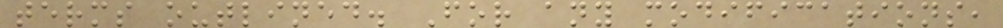terms outlined. For any modifications,
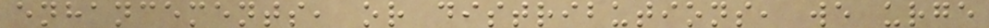enhancements, or distributions, we urge
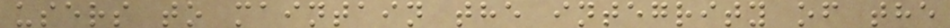users to maintain the integrity of the
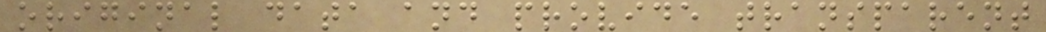original data and provide transparent
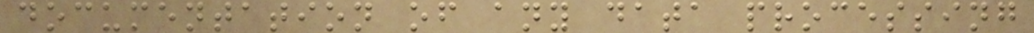documentation of any data processing
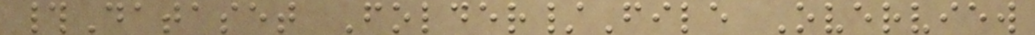#Dataset Folder/File Overview
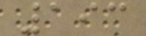193
